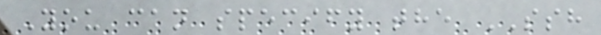You can specify the SSH
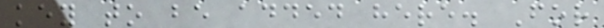key to be added here. For
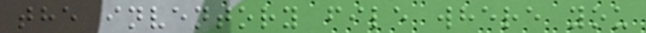the inventory file where you
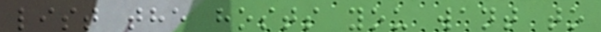list the hosts you want to
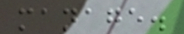manage.
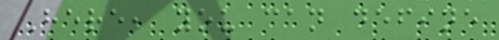Here, you can define
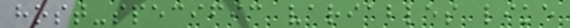host-specific variables like
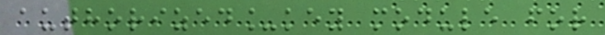authorized_key module for
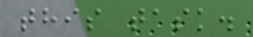this task.
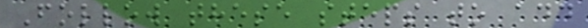Follow these steps to add
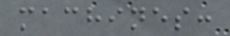machines:
